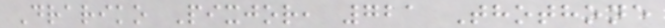Drariko Pixjor, 721 Thothone
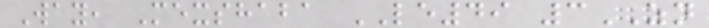Way, Mexshaba LE49 3ZN
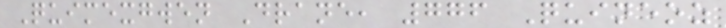Quimexgwen Drane, 776 Quineoz
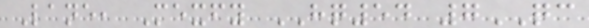Lane, Mexfy HQ54 7QC
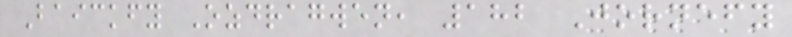Baickfy Ozdragwen, 182 Jornefy
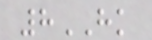8HK
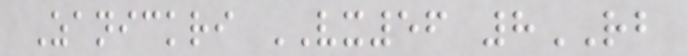Zanickri VX56 8RB
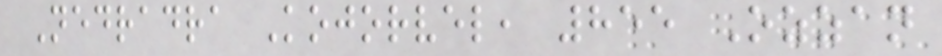Nedradra Kojorvel, 855 Ozzan
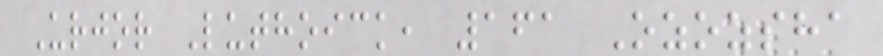Urjor Luthoick, 161 Ozozsha
